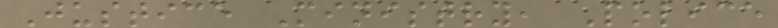Justice Ministry, Police
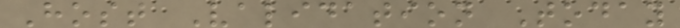Host Validation Today
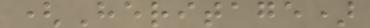(Heritage)
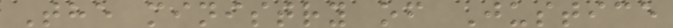The ministry of Justice
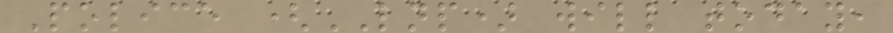Police (LNP) will today,
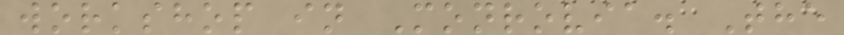workshop in Monrovia. The
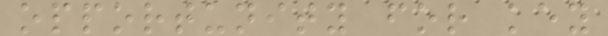opportunity for key
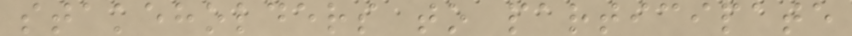stakeholders to participate
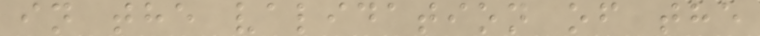in the validation of the
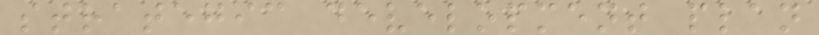strategic development plan
